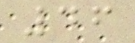46
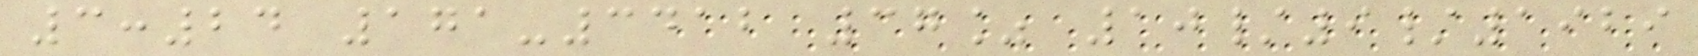3:24 171-3412 37% 10/9/1929
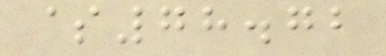$78.72
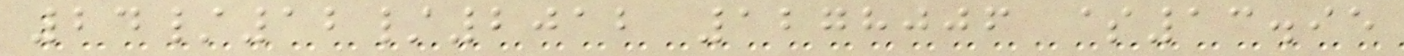24/12/2012 1278006 $13.95
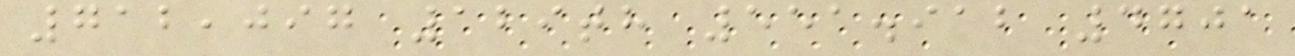712,097 129th 551.912 4701
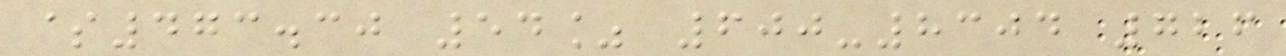$473.30 54% 600-8304 726
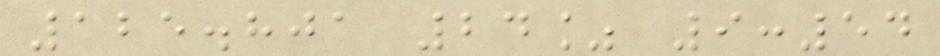125.801 24% 9:54
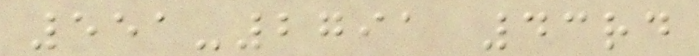551-2791 43rd
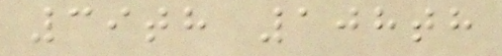39th 108th
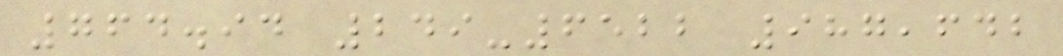764.94 249-6522 987,642
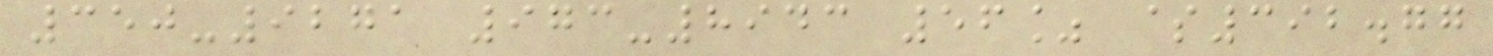350-9271 973-8943 56% $392.77
